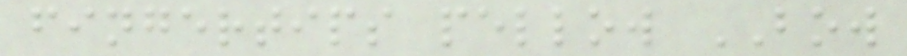fingertips pellow BOW
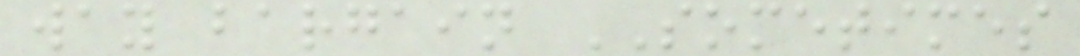way bargain SOMETIMES
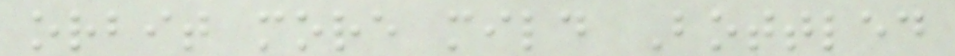orbit more mild Bottled
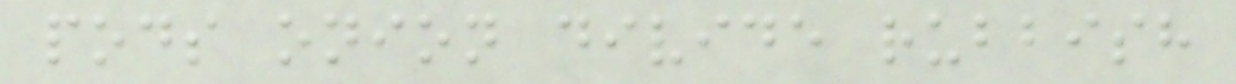pods onion divide rubbish
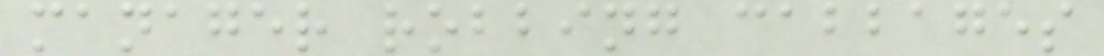manager robbing cabbages
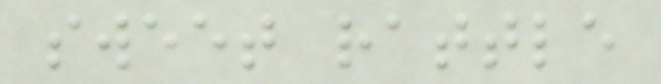sweet rattle
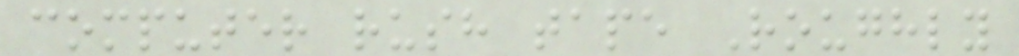computer rush tape Roughly
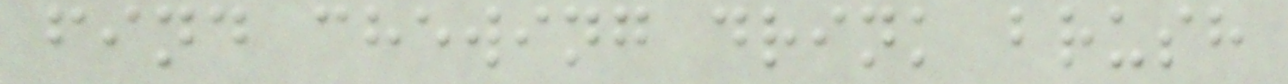find chewing drink brush
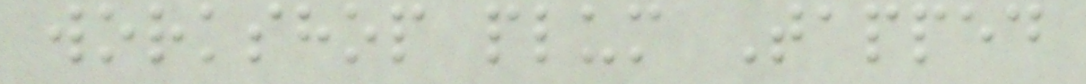workshop plum Tapped
